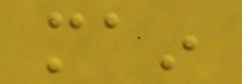main
